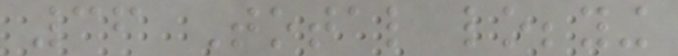36 Total lobbying
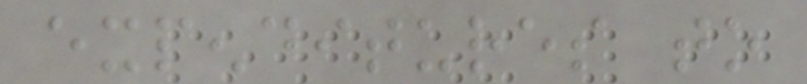expenditures to
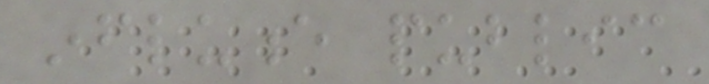influence public
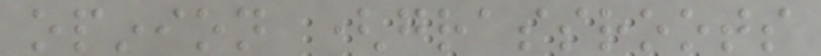opinion (grassroots
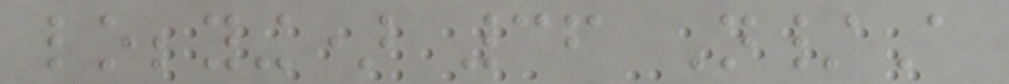lobbying) 36 N/A
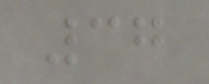37
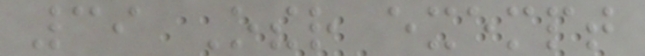39 Other exempt
